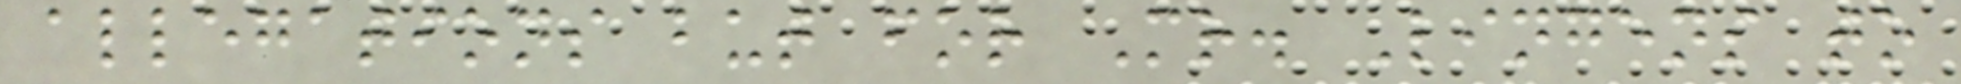allegations but for Mr. Lingens to
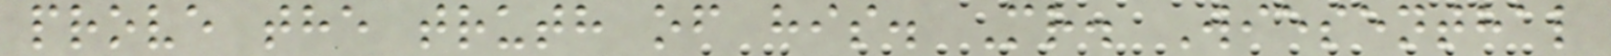prove the truth of his. Mr. Wiesenthal
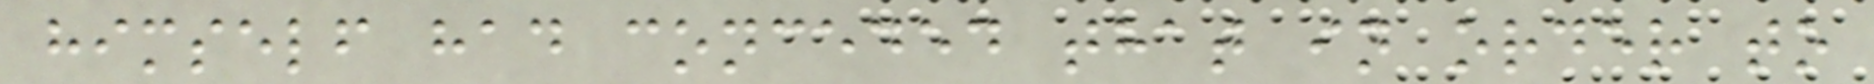himself had conceded that in order to
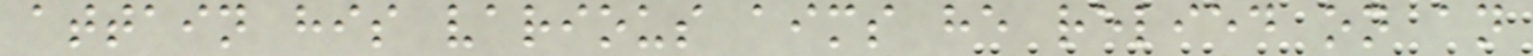attain his various aims he relied on an
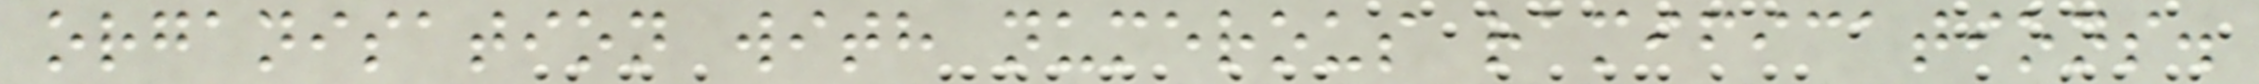organisation with numerous ramifications.
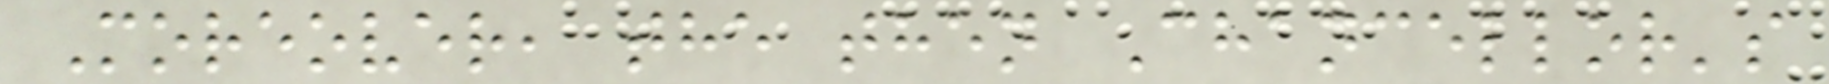Moreover, the then Chancellor's
